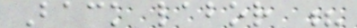Back labor ?
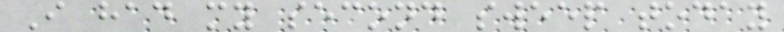I had my second sweep today
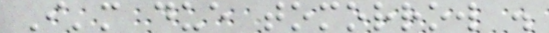I'm due tomorrow .
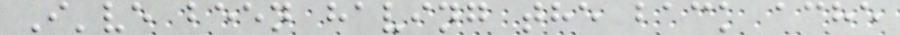I've been having the back ache
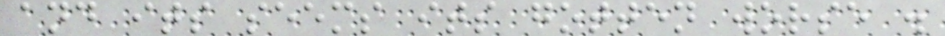and its seems its gotten worse .
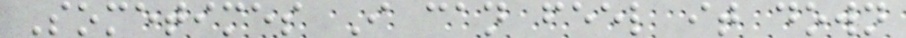Sometimes I can feel it down
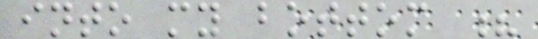into my bottom ?
